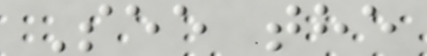See the
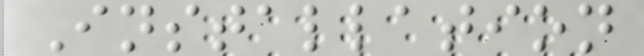Installation
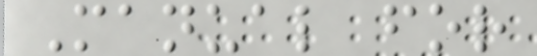Manual for
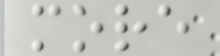more
